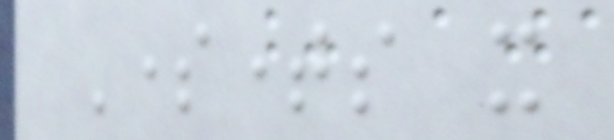Sometimes it
